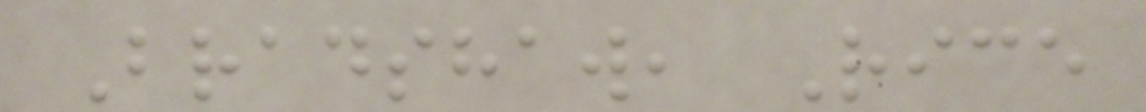Bradshaw, Rice
